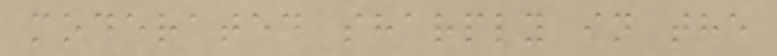moderated sharply in the
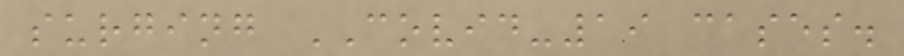surging COVID-19 cases.
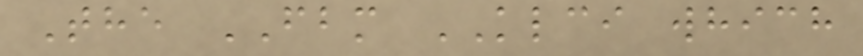The FBM KLCI which
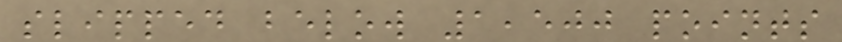slipped below 1,500 points
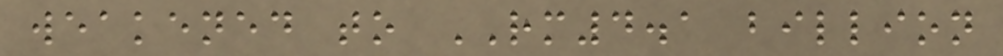weakened to RM4.1 billion
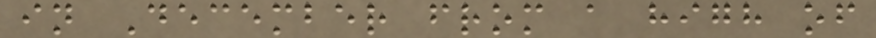in December from a high of
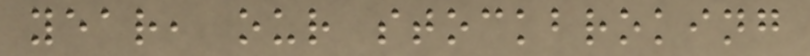year, our stockbroking
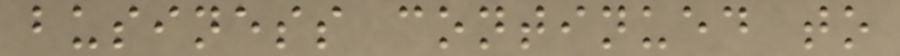business continued to
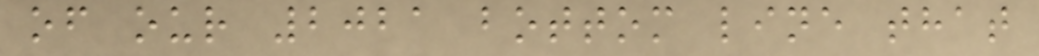of our 2021 bottom line that
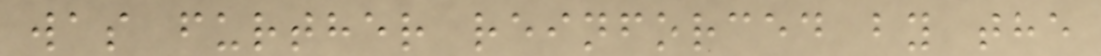was further reinforced by the
